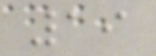19
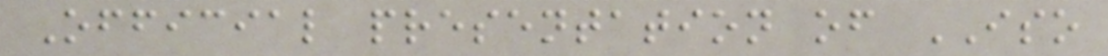Official presentation of ISO
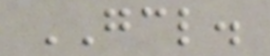GCL.
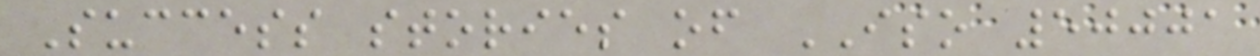Success stories of ISO 50001
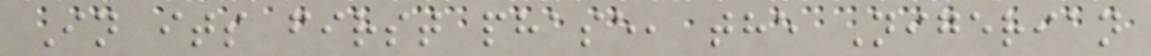In its first phase, the Nigerian
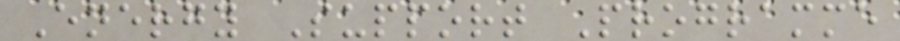Energy Support Programme
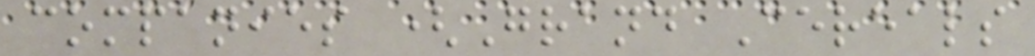companies (Grand Cereals
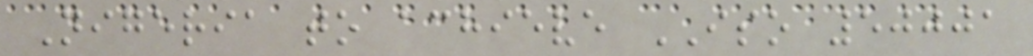Nigeria to achieve ISO 50001
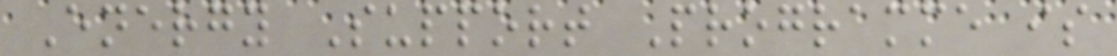Energy Support Programme is
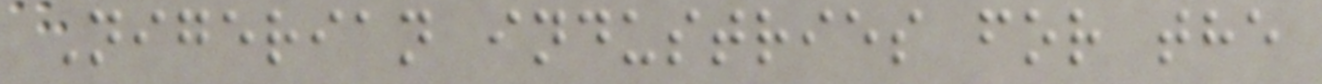Nigerian industries for the
